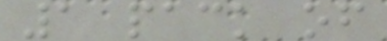1 pack of
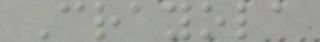Crayola
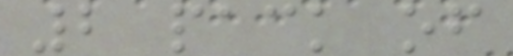2 pack of
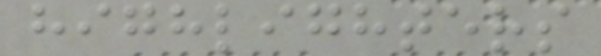highlighters
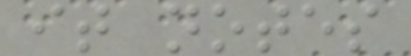it notes
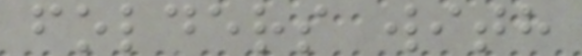folders with
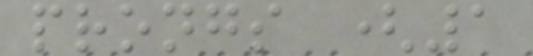prongs (1
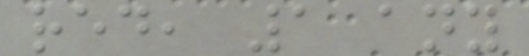red, 1 any
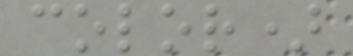color)
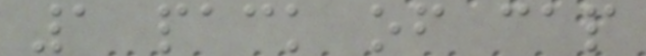1 pack of cap
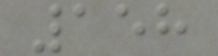158
